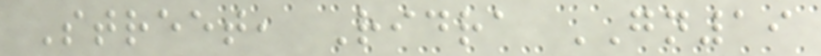Street, Ridra GN19
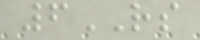6RS
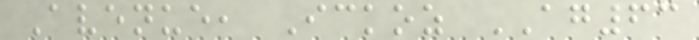Avenue, Ickoz AG63
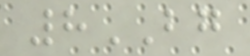8BG
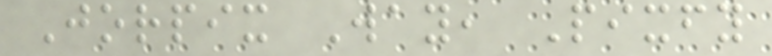Jorpix Way, Pixfy
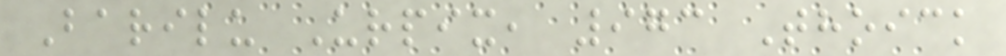Barilu Urpix, 973 Thoick
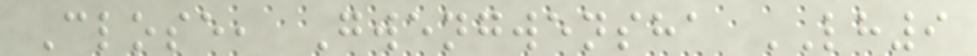Close, Gwengwensha LH9
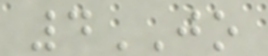4JO
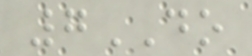7DO
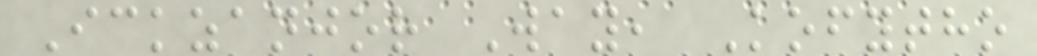Ickzanjor Way, Kofytho
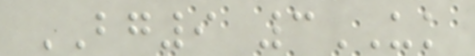BG9 3UK
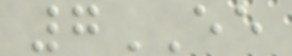7EE
